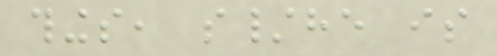things, s/he is
